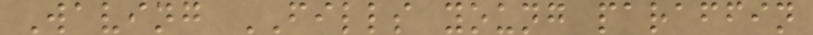Waving FILLS young paraffin
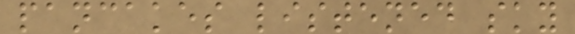pancakes listened sky
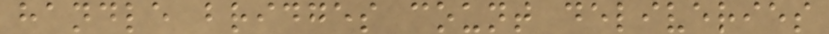handle bridges count deliveries
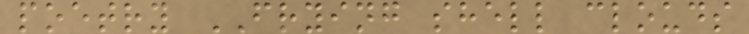poetry FRYING shell clouds
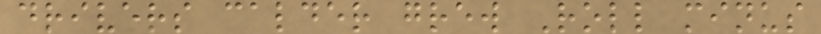drivers calder grew Roll minus
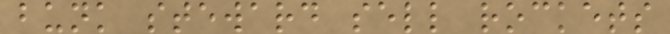bunk steward sell rockets
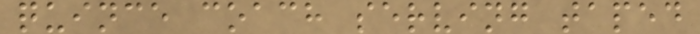quince coach serving taped
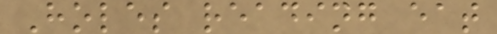Holes reading eat
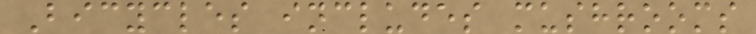Bicycles includes mushrooms
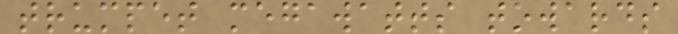trumpet megawatts towards
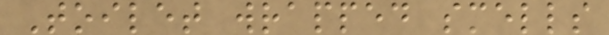Toilet wrapped smells
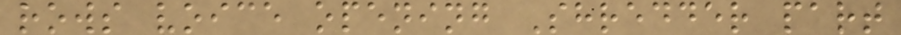rows voice opening Shredder part
